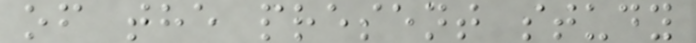of the present study
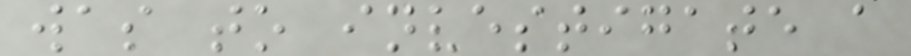was to investigate a
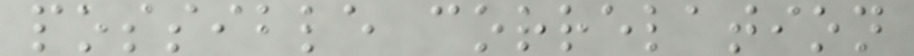possible correlation
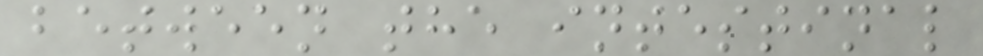between the intestinal
